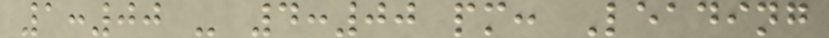1:00 - 4:00 pm: Leading
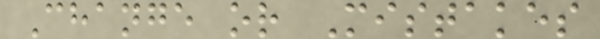Change or Mistakes
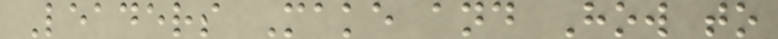Leaders Make and How to
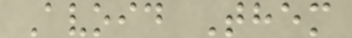Avoid Them
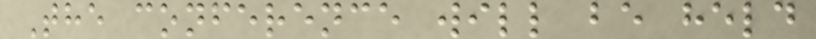The conference will be held
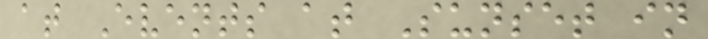at Events at Sunset in
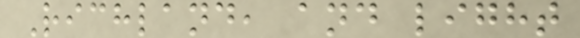Richland, and light
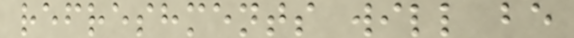refreshments will be
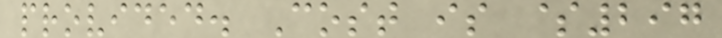provided. Cost is $297
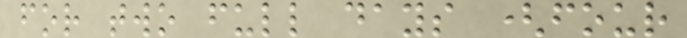for two full days (four
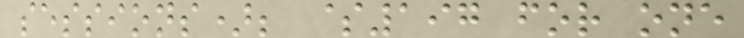sessions); $197 for one
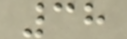38
